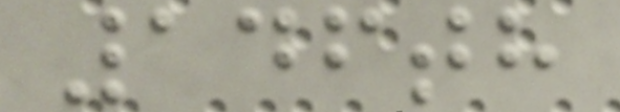146th
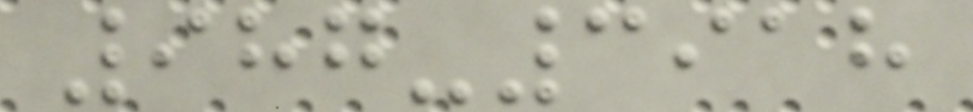987-3918
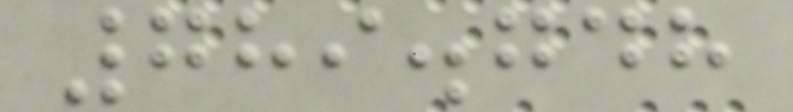789.748
